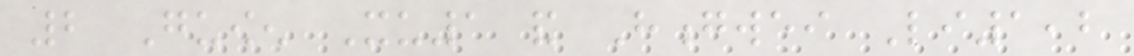2 Guowen Xu1 and Hongwei Li1,2
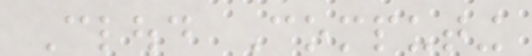Cloud Computing
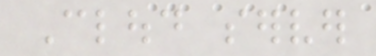Cloud server
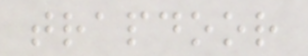trapdoor
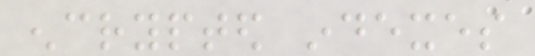encrypted indexes
